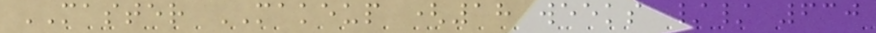MASTER MAKEUP (18 weeks // 630
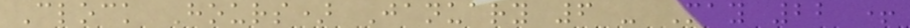Clock Hours) January 6 - May 22 +
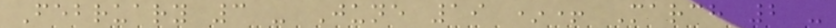February 3 - June 19 *+ March 2 -
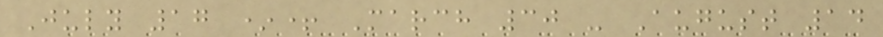July 17 *+ March 30 - August 14
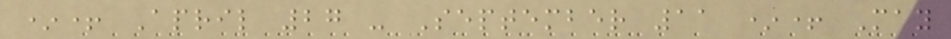*+ April 27 - September 11 *+ May
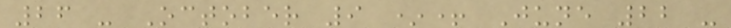26 - October 9 *+ June 22 -
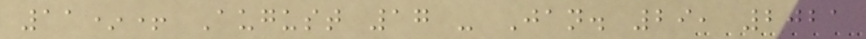11*+ August 17 - Jan. 29, 2021
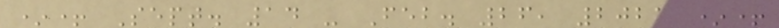*+ Sept. 14 - Feb. 26, 2021 *+
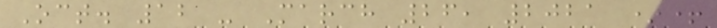Oct. 12 - March 26, 2021 *+
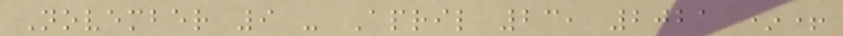November 9 - April 23, 2021 *+
